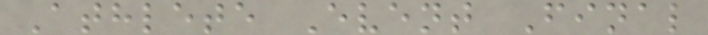Athlete Event Final
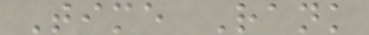Time Rank
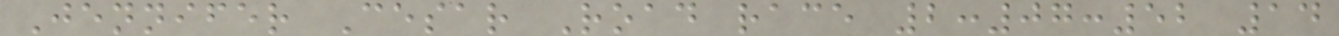Jennifer Cesar Road race 2:07:52 14
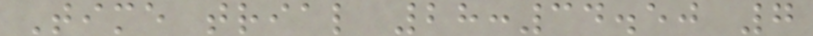Time trial 28:34.50 7
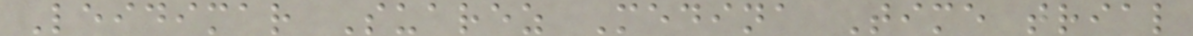Leidimar Suarez Medina Time trial
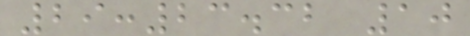29:23.32 10
